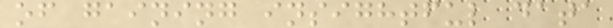of gaining insightful data
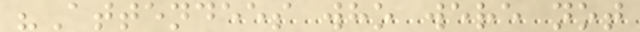"Attendees who were not
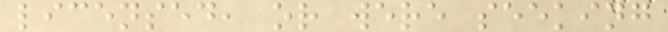licensed, or were seeking
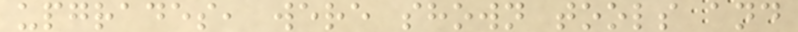upgrades, were shown tools and
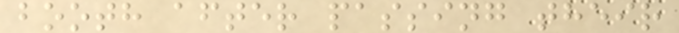booth after passing their
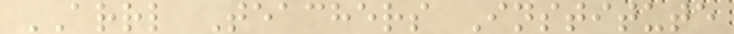ARRL Teachers Institute
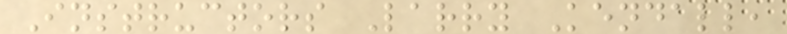Instructors Larry Kendall,
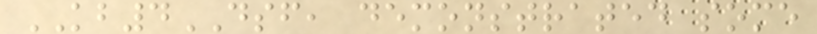KB4DSF, demonstrated some
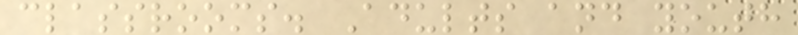classrooms. Adults and youth
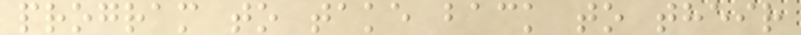program to take back to their
